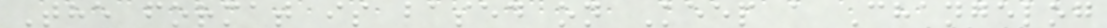The format is based on Keep a Changelog
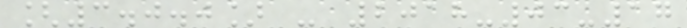[3.0.0] - 2018-03-17
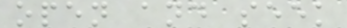open and seek
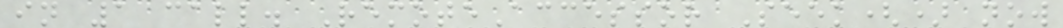in 1 call. RemoteAccessor Seek() now
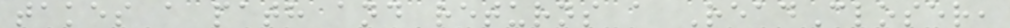takes a path and returns a ReadCloser,
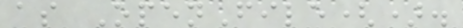as OpenFile().
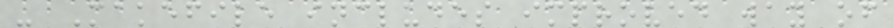- Makefile includes improved way of
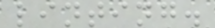linting.
